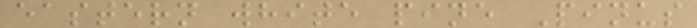eastern white pine Pinus
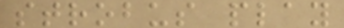strobus play
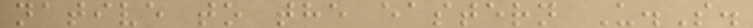native to the eastern U.S.
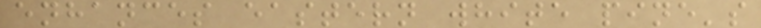enhances eastern white pine's
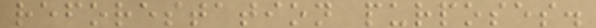reforestation purposes.
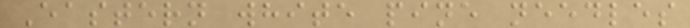Eastern white pine needles
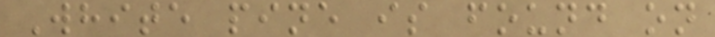White pine is found on
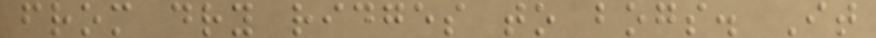from dry ridges to bogs. It
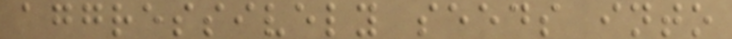aggressively seeds into
